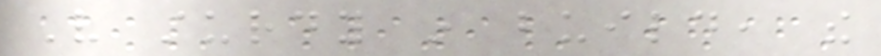Very sturdy in build, the
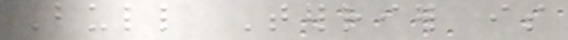Bull Terrier is
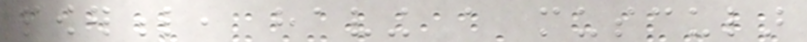powerful, having a muscular
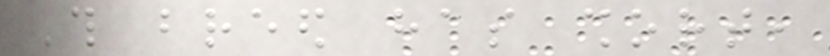This breed has short,
